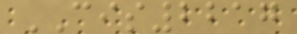CIS2217
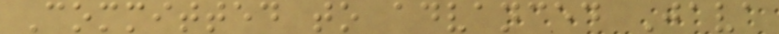Committed to advanced Java
